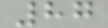87
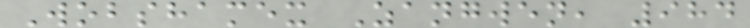Wobshamex Zangwen, 984
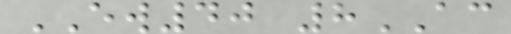EW40 8AC
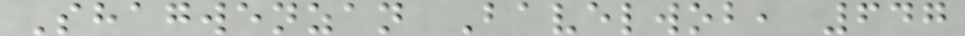Shagwenzan Bavelwob, 647
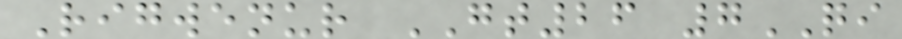Rigwenur GT26 7QI
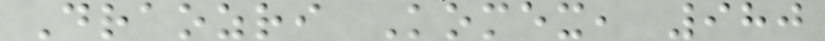Draozri Komex, 980
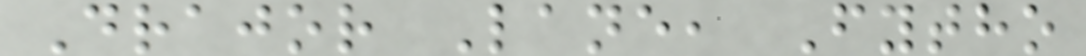Drajor Lane, Fytho
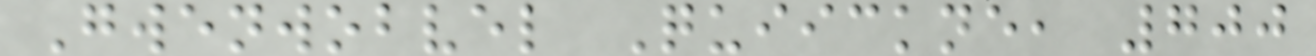Gwenwobvel Quiickne, 700
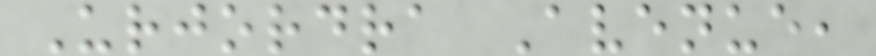Urjordra Avenue,
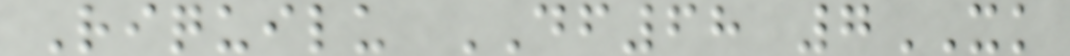Riquilu DF68 7XK
